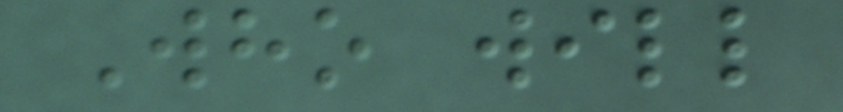Who will
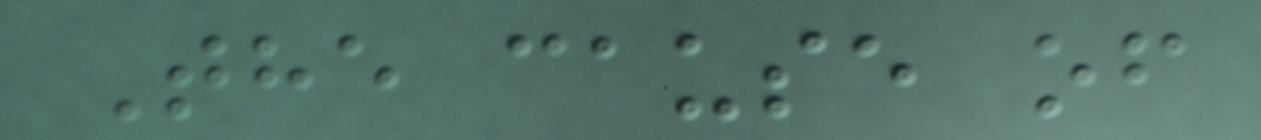The cause of
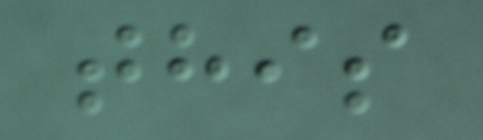this
